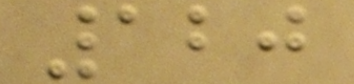120
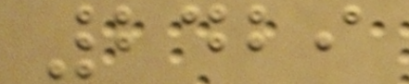2429
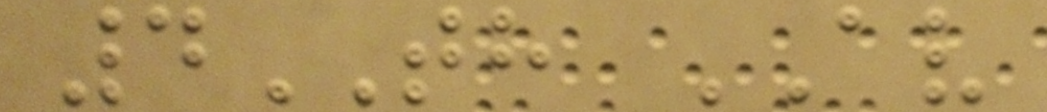4TH AV
